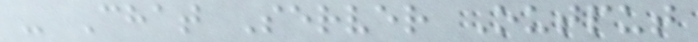- Chat Server Output
